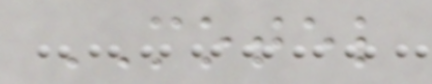MOTEL
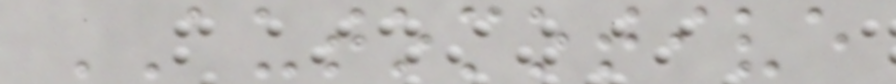AUTOMOTIVE
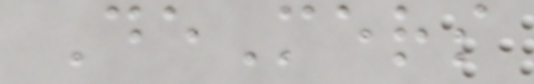DeMers
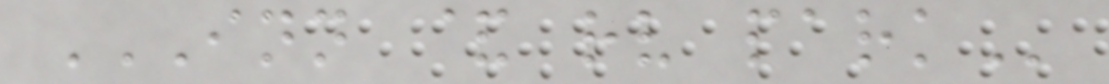INN & RV PARK
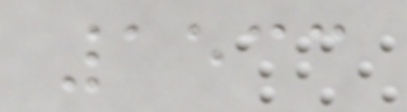1533
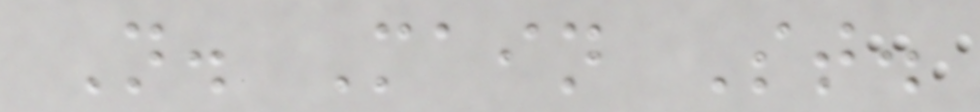N. Main St.
